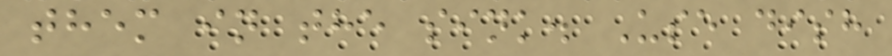them in the sink. Use dish
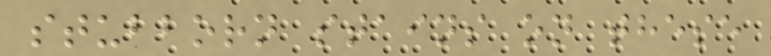stubborn stains on these
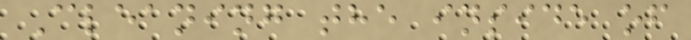Cleaning the inside of
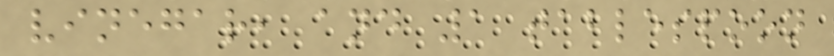vinegar, and 1 tablespoon
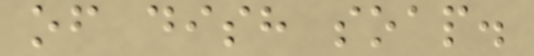of dish soap.
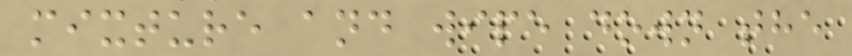mixture and wipe down the
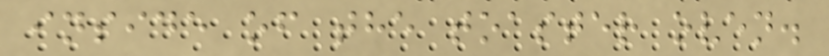inside of the toaster oven.
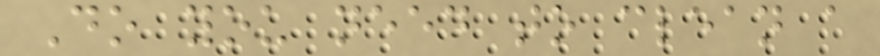Do you need to clean a
